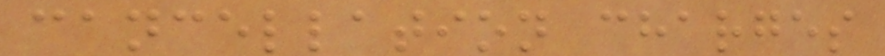cancellation charges
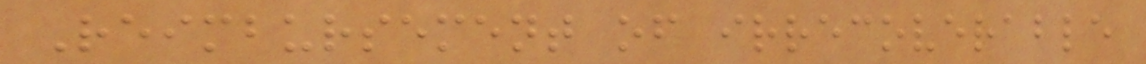Reimbursement of irrecoverable
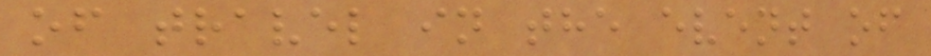of travel in the event of
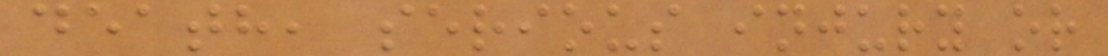death, serious injury or
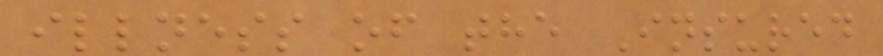illness of the Insured
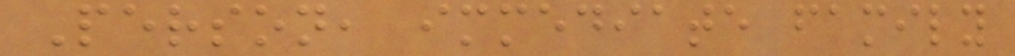Person, immediate family
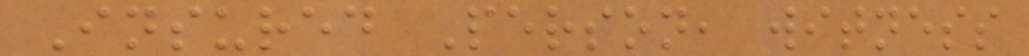Insured Person, witness
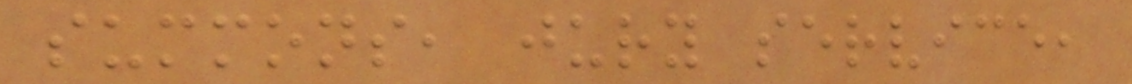summons, jury service,
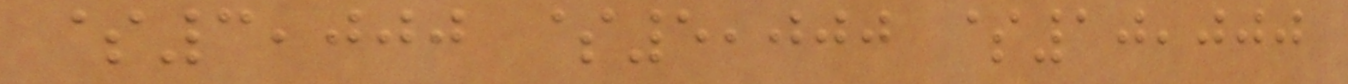$3,000 $5,000 $10,000
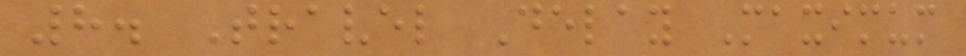8. Travel Delay Maximum
